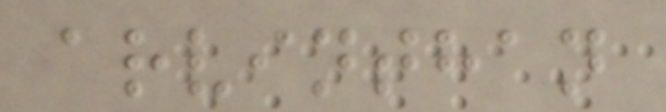arvinthan
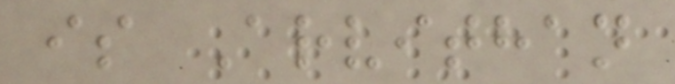is Arvithan
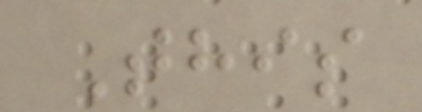This
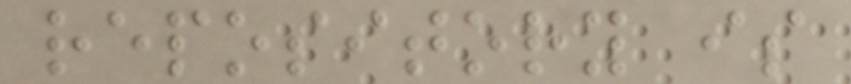repository is
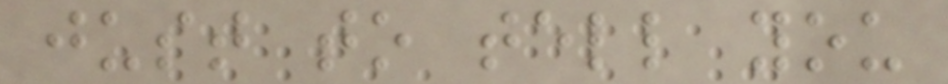just to tell you
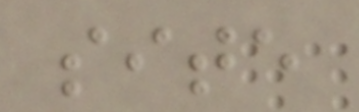site
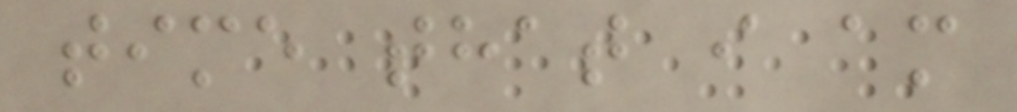time that i am
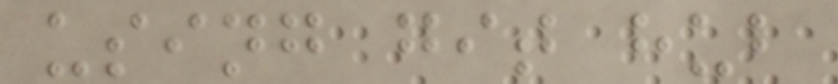using git hub
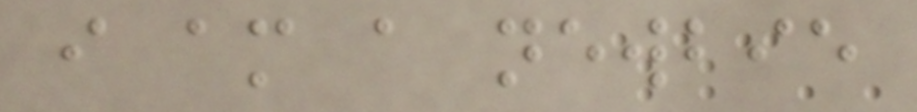i am a newbie
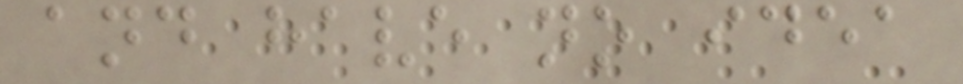and have no idea
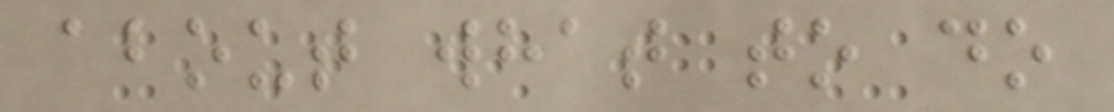about what to do
